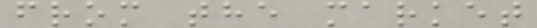from the market
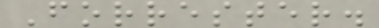Forrester.
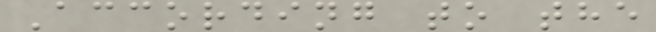According to the
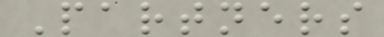Partners
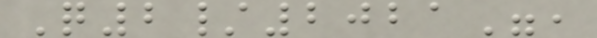Q2/2021",
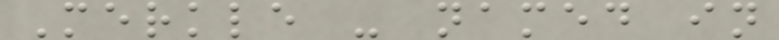Merkle - named in
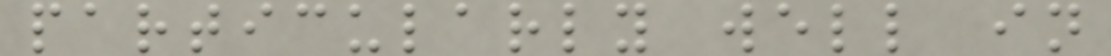particularly well in
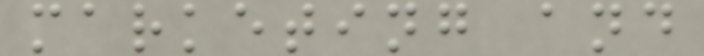marketing and
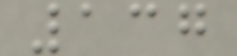137
